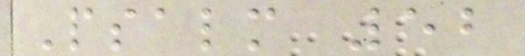Psalm 52
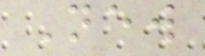New
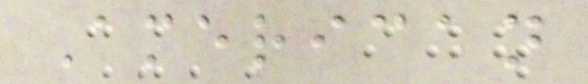American
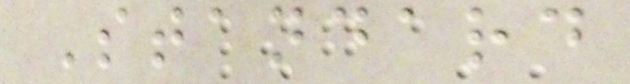Standard
